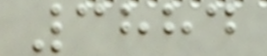3884
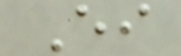Ei
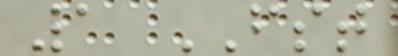1 FST
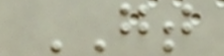GT
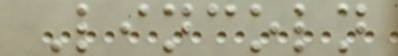Lincoln
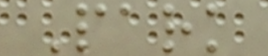Park
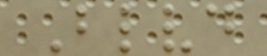Blvd
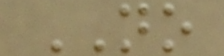NO
